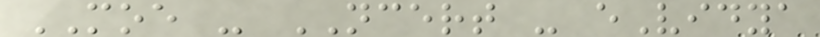MOE - NCERT - eVidya
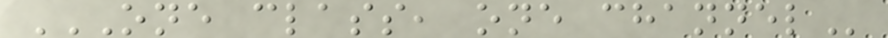ONE CLASS, ONE CHANNEL
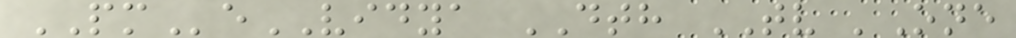PMeVIDYA DTH TV 'One
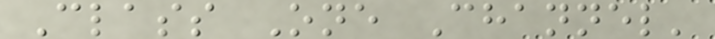Class One Channel'
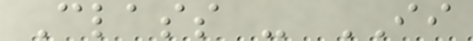Class - II
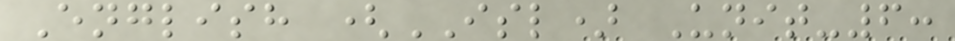English (ISL) Unit-6:
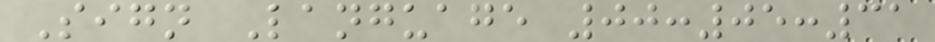Sign Language 00:05:31
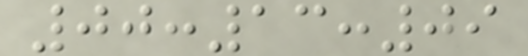00:13:09
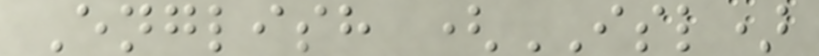English (ISL)
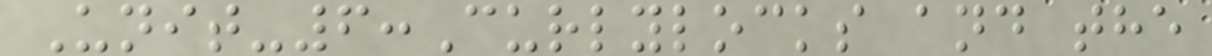Unit-6:Curlylocks and the
